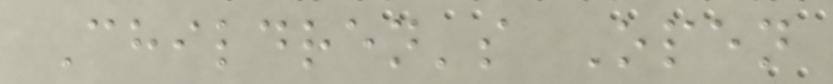Children's Open
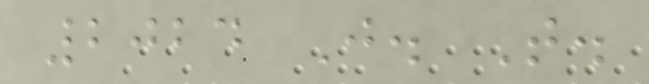2024 J. T.
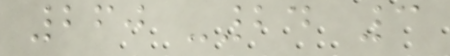260 -24 3
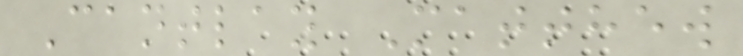Cantlay Matthew
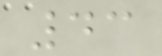43
